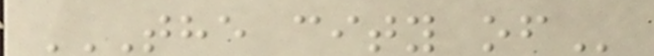THE CITY OF
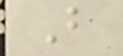B
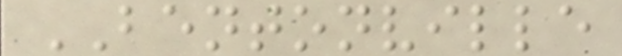BENTONVILLE
